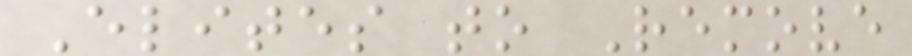Elites to Remove
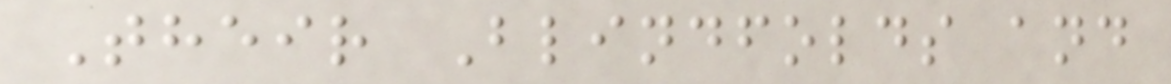Their Blindfolds and
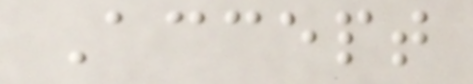Accept
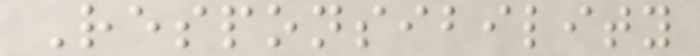Responsibility
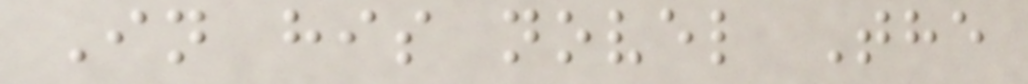In his novel The
